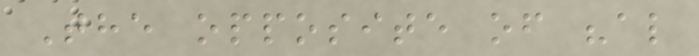The opposite of "al
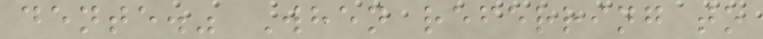dente." When referring to
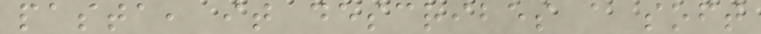pasta, it describes a soft
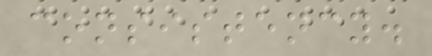consistency.
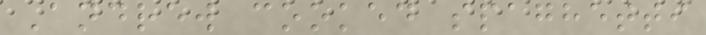Andrew cooked spaghetti
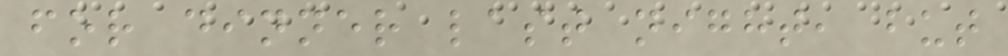for dinner last night, but
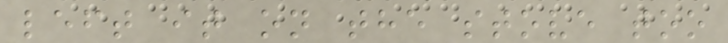left it on the stove too
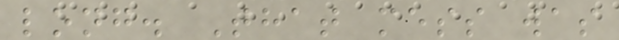long. That mess was
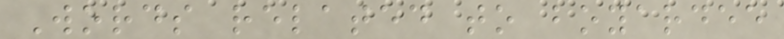Words related to boyardee
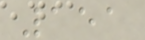151
